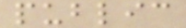public
